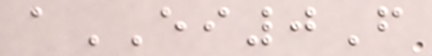aEI0F
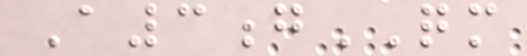A3gQM
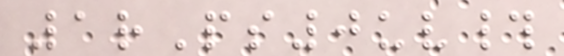1rPs0uv#
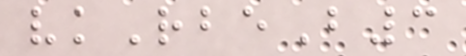vkRbeB3
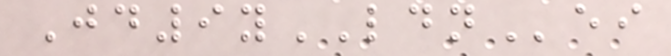Jd9yLDNei
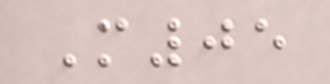M05
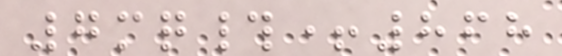7mq#+868
